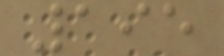195
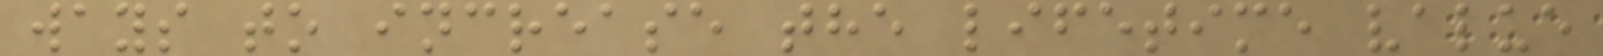ways to increase the lifetime value
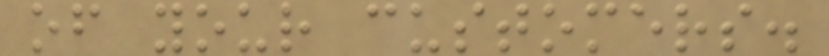of your customers.
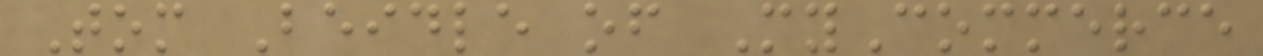Tom Beidle of MyCommerce
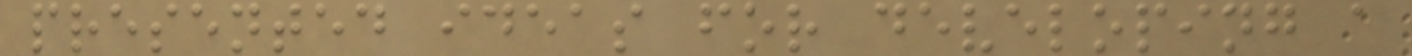presented ideas for developing a
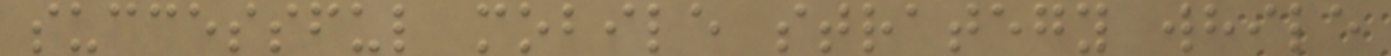successful mobile strategy while
